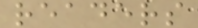readers
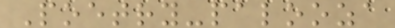Poetry-palooza
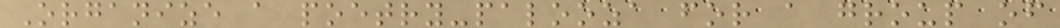Organize a poetry-palooza for a group of
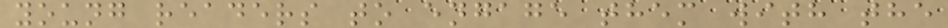young readers to engage them with the
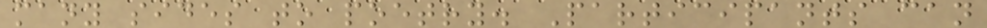many sides to poetry. Participants can
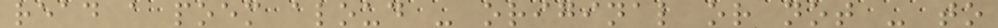read a poem aloud - original or not - to
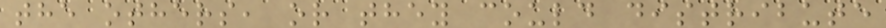the others, or they could distribute
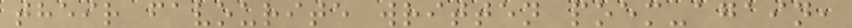their favourite written poem-again,
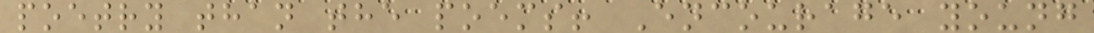poetry than the poems! Encourage young
